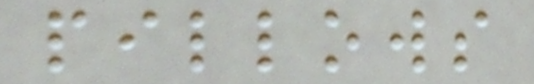pillows
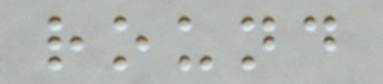round
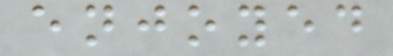enjoyed
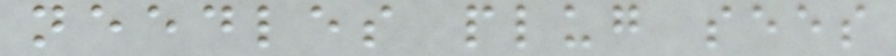needles plug sees
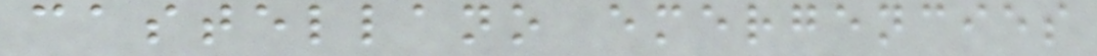castellano emergencies
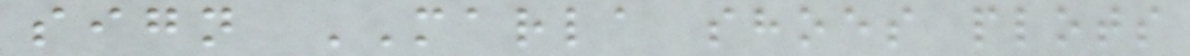sign MARLA shoes plots
